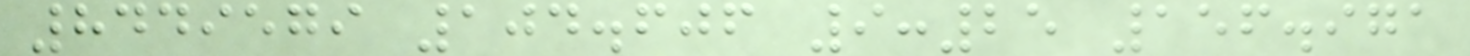8449579 104.606 9:25 156.971
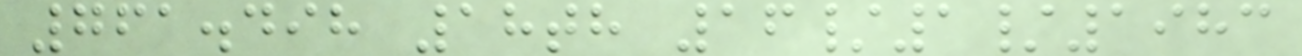761.498 18th 16/1/1983
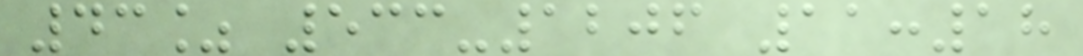43% 533-1206 11:18
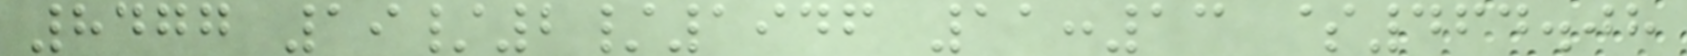8477 19/2/1946 11:13 $464.08
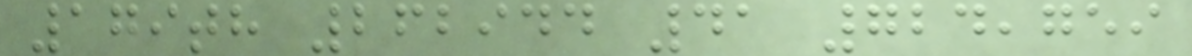179th 262944 41 724,759
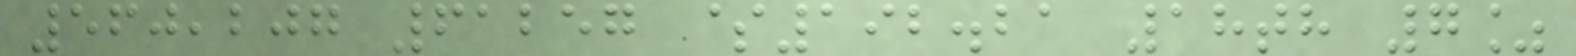560,207 61257 $192.21 18th 7%
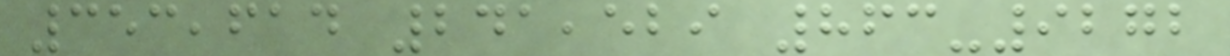353,614 241,529 863-9272
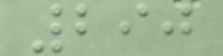290
